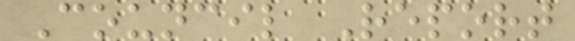Council Report
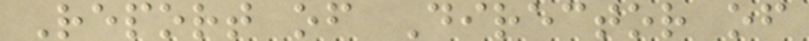Report of Director of
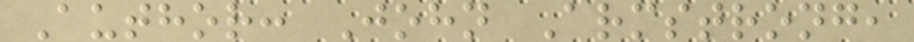Author: John Armstrong,
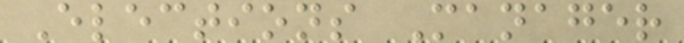Elections Manager
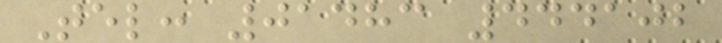Tel: 01483 444102
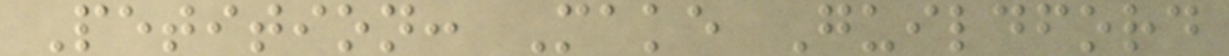Petition: Make Guildford
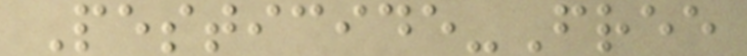Pesticide-Free
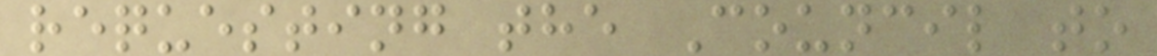requesting the Council to
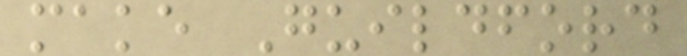make Guildford
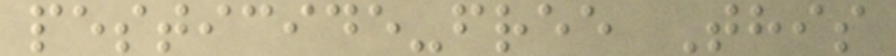pesticide-free This
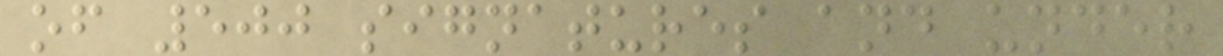of 500 signatures and under
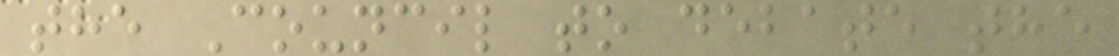the Council to debate the
